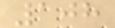108
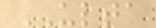ULTA
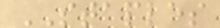STAPLES
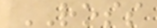ROSS
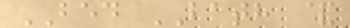BED BATH &
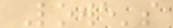Lowe's
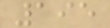195
